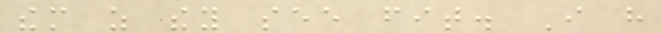them as they see fit. I have
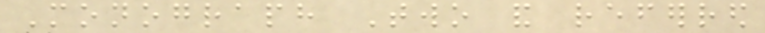Monograph Two and referred
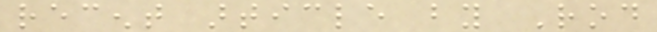recent article by Rod
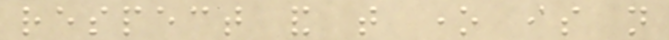respect and that one is not
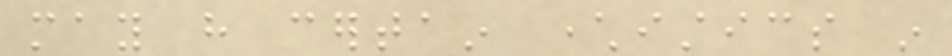may have certain characteristics in
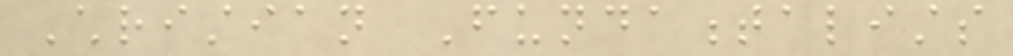Christian Fundamentalists
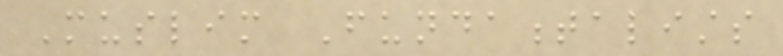Muslim Fundamentalists
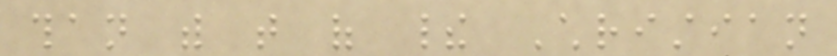than with that of their Christian
